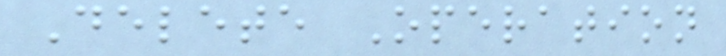Delete Operation
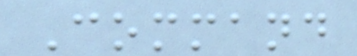Command
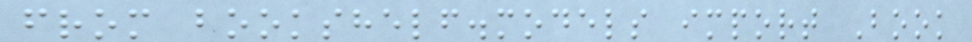from bookshelf.models import Book
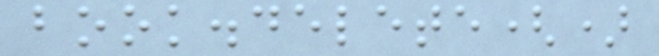book.delete()
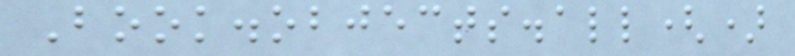Book.objects.all()
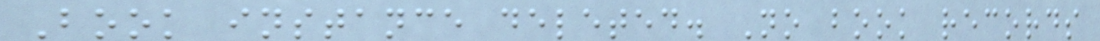Book instance deleted. No book records
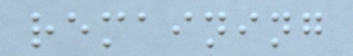remaining
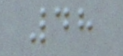48
